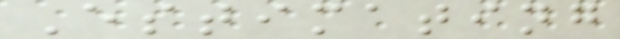Estimating
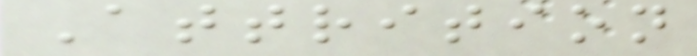Attrition
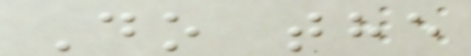Do the
